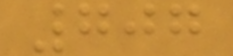707
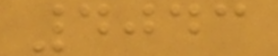4043
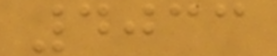4033
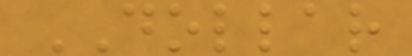DOLLAR
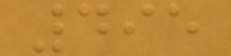495
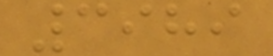3989
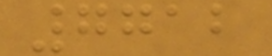7712
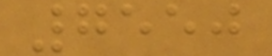7550
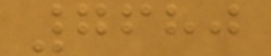7680
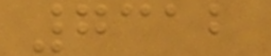7312
